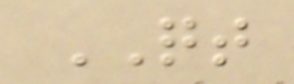QT
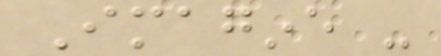Imagine -
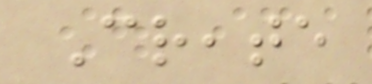Create
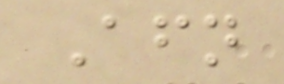Afternoon
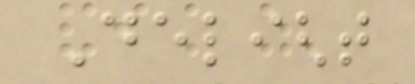Delight
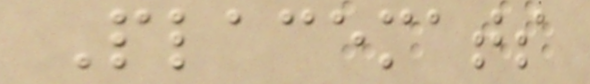Placemats
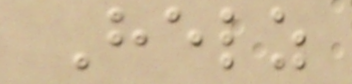Helz
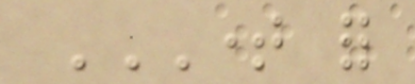TIME FOR
